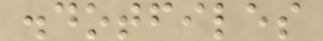.dotfiles
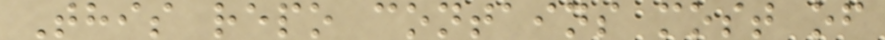This repo contains most of
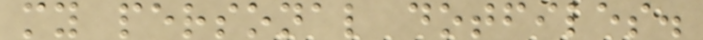my personal dotfiles.
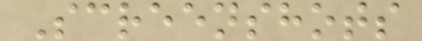Screenshots
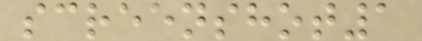screenshot1
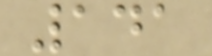141
